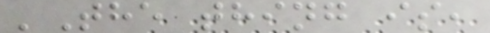'The thing is,
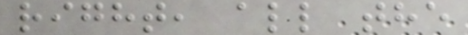right, all the
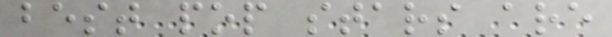best pop stars are
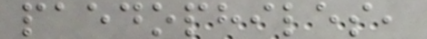paedophiles,
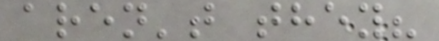aren't they?
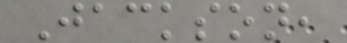Jackson,
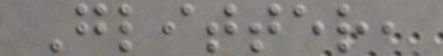Glitter,
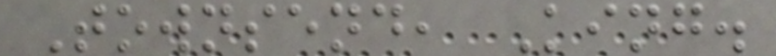Townsend, King.
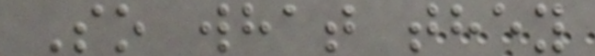So what they
